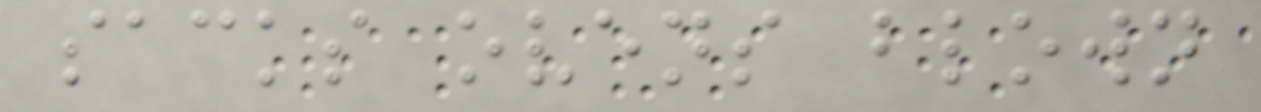sacks ovens blown
